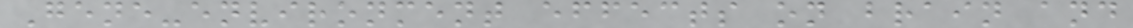Gene-environment effects on brain and
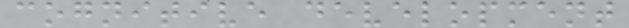cognitive development
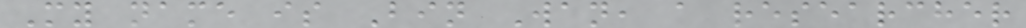My name is Bin Wan, a researcher
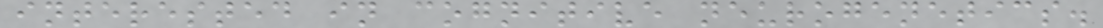interested in cognitive neurogenetics.
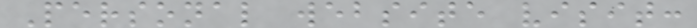Personal website visit:
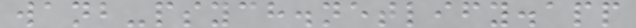wanb-psych.netlify.app
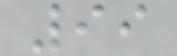99
